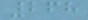268
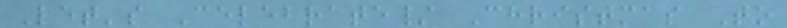Let's Celebrate/ Christmas To
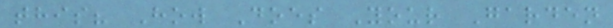this? How Does Your Garden
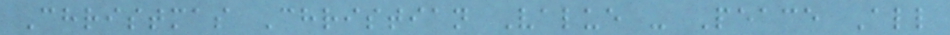Christmas Christian Value - Peace All
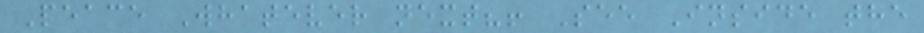Peace Whatever next?! See Inside the
